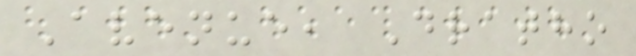Avenue, Dratho
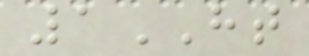1HT
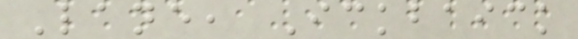Lane, Ickbaick
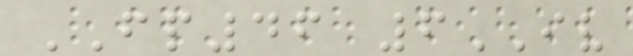FP46 6IV
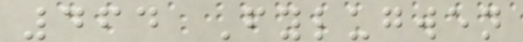464 Fylugwen
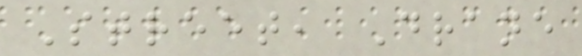Street, Drane
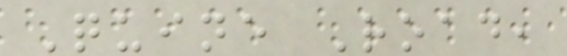Quine Road,
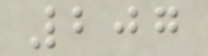207
